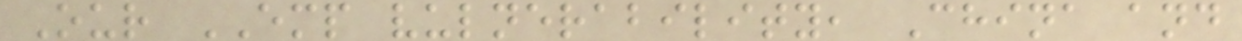Our EMP vulnerability, China and
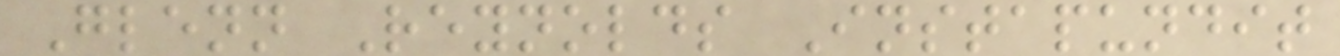Glenn Reynolds Instapundit
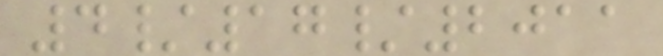4/17/2011
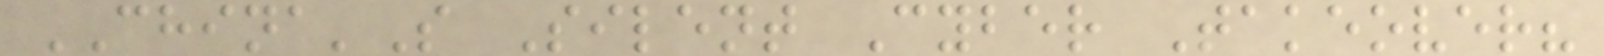CHINA'S Silent Cyber Takeover?
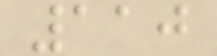110
